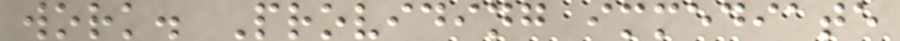work. Providing immediate
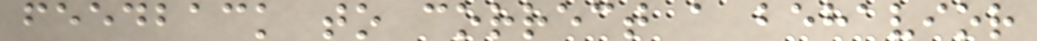feedback to correct a behavior
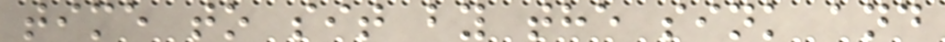time to sit by the sink and
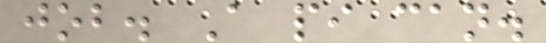job. A pi can.
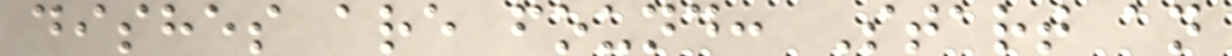dishes are found: Start an
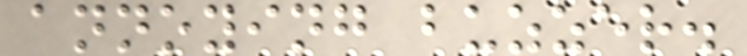annoying buzzer.
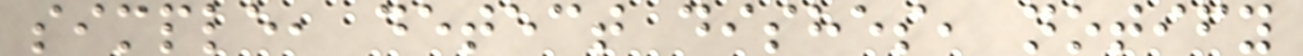simple, detect dishes, notify
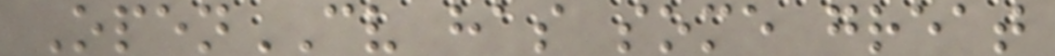OpenCV has some great
